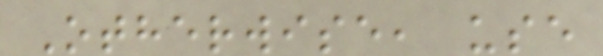Otherwise, use
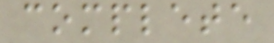complete
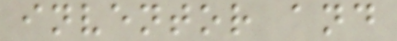inventor and
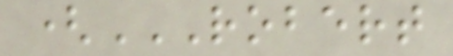(ROBERT
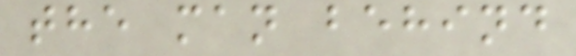the man behind
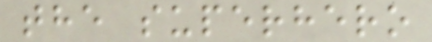the superhero
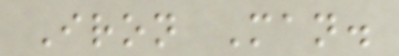Iron Man.
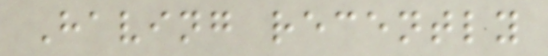Having recently
